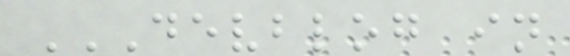DEVBLOG IN
